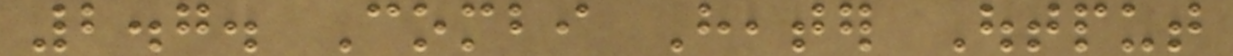2.7. Combi Heater Output
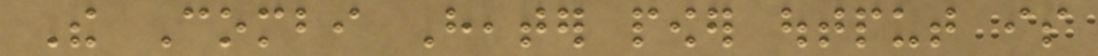The Combi Heater power output is
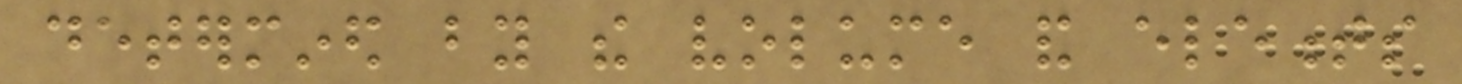determined by the volume and elements
